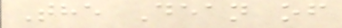The Dean of
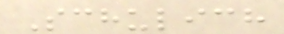Schulich
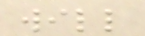will
